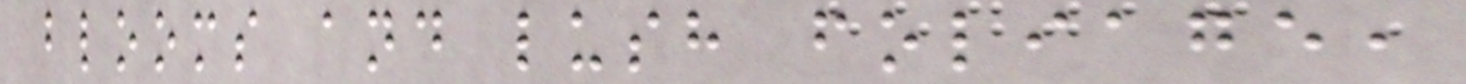blooms and lush foliage,
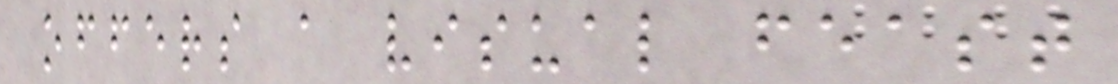offers a visual feast
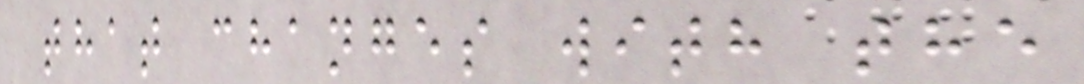that changes with the
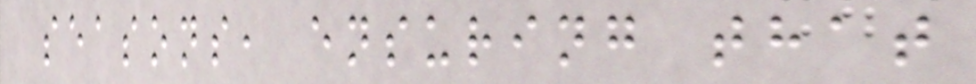seasons, ensuring that
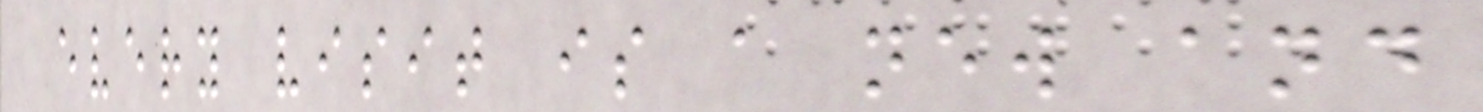every visit is a new and
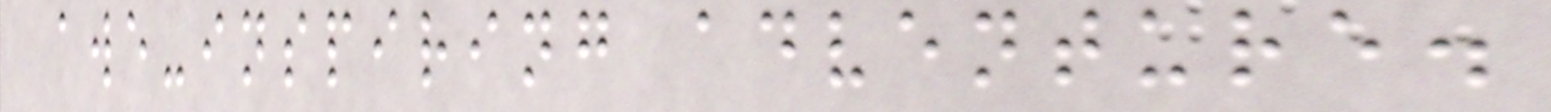awe-inspiring adventure.
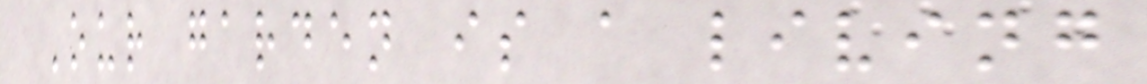Our garden is a living
